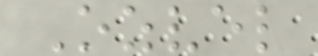Ozvel
